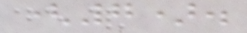(7).
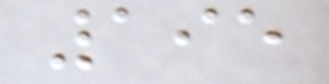195
